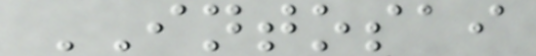INTOSAI
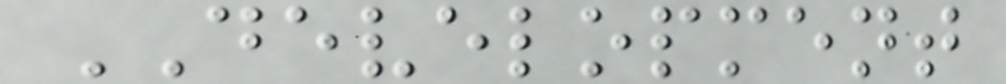DEVELOPMENT
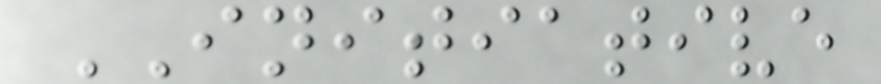INITIATIVE
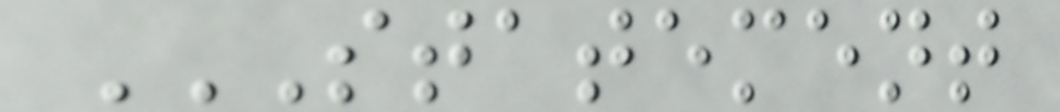STATEMENT
